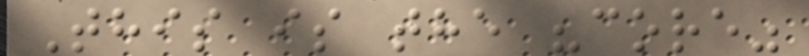This is the "core"
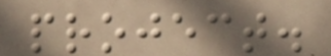project.
